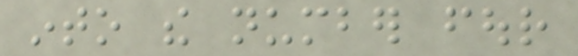into the number four
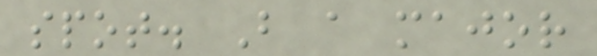spot. But a major
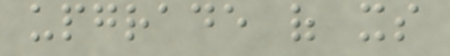upgrade of its
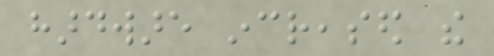hardware increased the
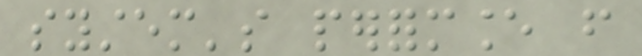system's performance from
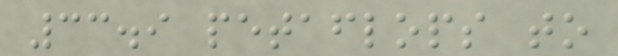33.9 petaflops to
